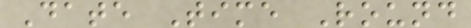Date Time Round
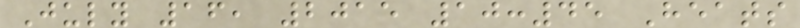July 16, 2015 10:45 Heats
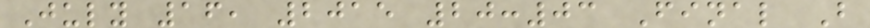July 16, 2015 20:03 Final B
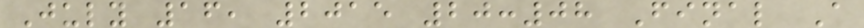July 16, 2015 20:08 Final A
